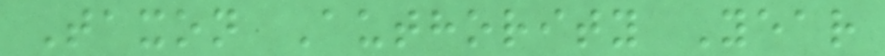Taxon Authority Year
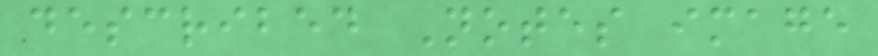described Notes image
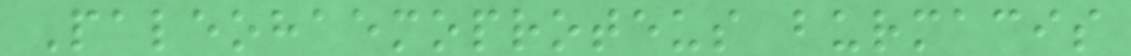Paleohaemoproteus burmacis
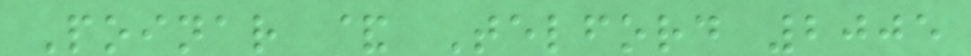Poinar & Telford 2005
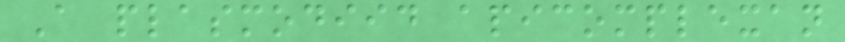A plasmodiid apicomplexan
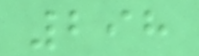298
